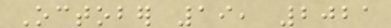October 19, 2021
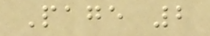Page 2
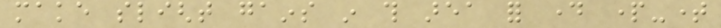make slight gains in this area for day part-time
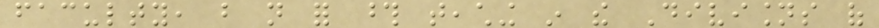faculty, but not for those teaching in the Divisions of
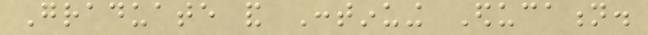Graduate and Continuing Education.
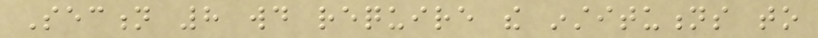Section 8 would require the institutions to
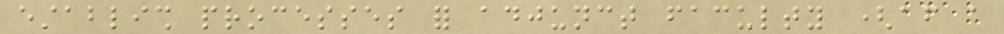establish processes for adjunct faculty (after a
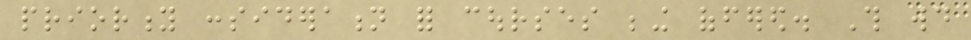priority consideration for courses being offered. This would
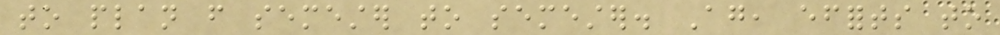to plan from semester to semester. Again, efforts to
